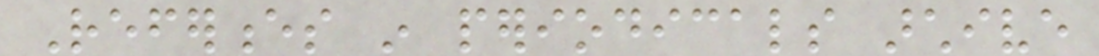References in periodicals archive
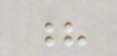?
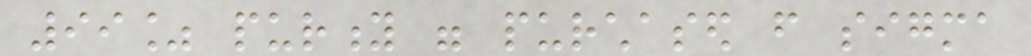99% purity were purchased from sigma
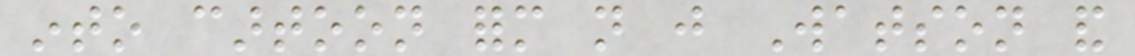into cartoon form not just Watson and
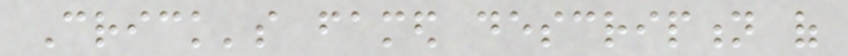Crick's famed description of
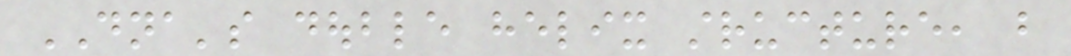DNA's double helix structure, but
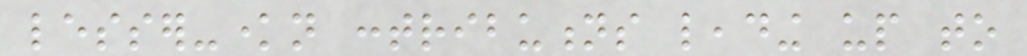lesser-known contributions leading up to
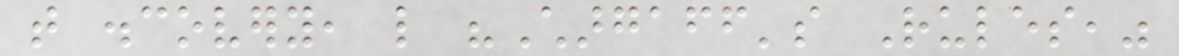that discovery, like "Chargaff's Rules,"
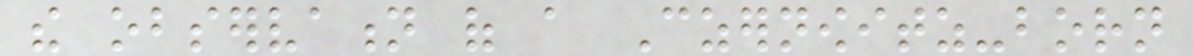the observation of a Czernowitz-born
